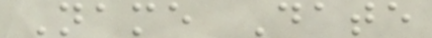Name Date
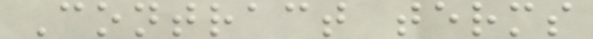Contract terms
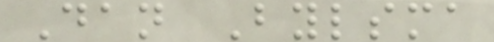Dan Bylsma
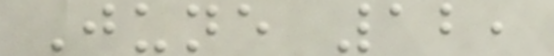June 12,
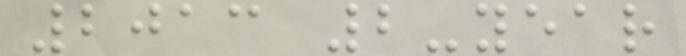2013 2-year
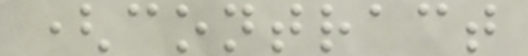(contract
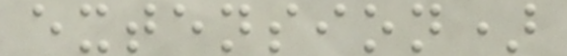extension)
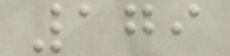179
